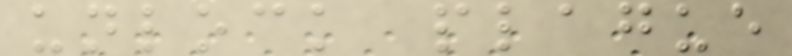unlock plague
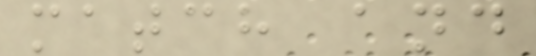match and
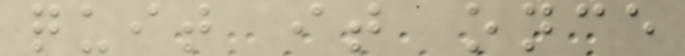quit it once
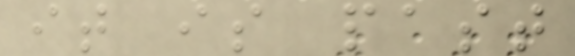it is past
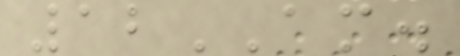12AM.
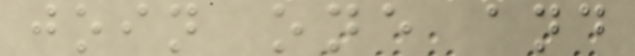join one and
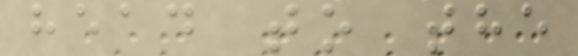head to the
